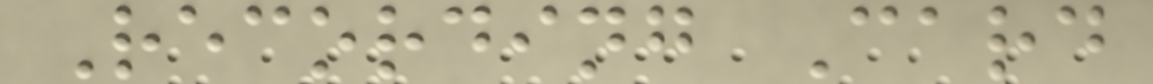Recording Card
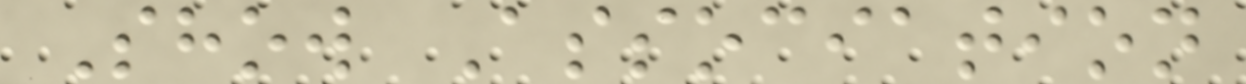Show Association
